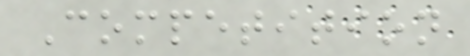Competition
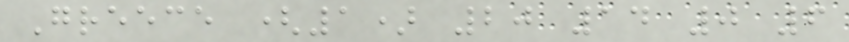Greece (1) 20 14 0 6
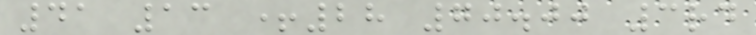41 13 +28 70.00 3rd
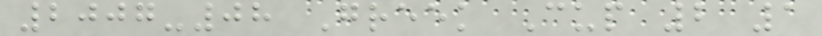2007-08 Greek Cup 2 1
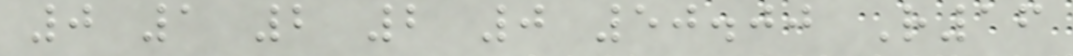0 1 2 2 0 50.00 R16
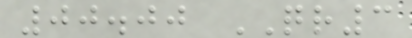00.00 QR3
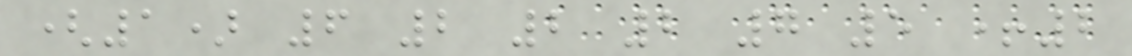(1) 6 2 2 2 7 5 +2
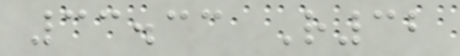33.33 R32
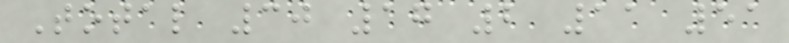Total 30 17 2 11 51
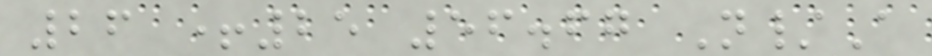26 +25 56.67 N/A
